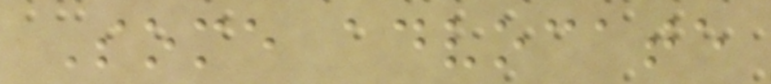Some advocate
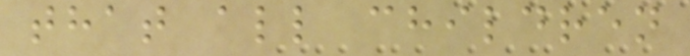that all children
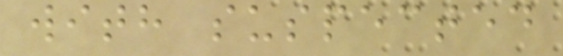with suspected
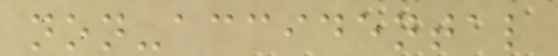non-accidental
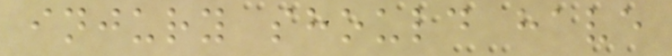injury should have
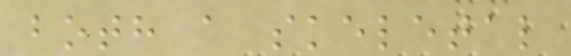both a skeletal
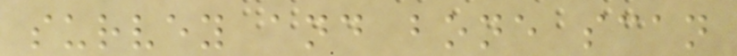survey and bone scan
